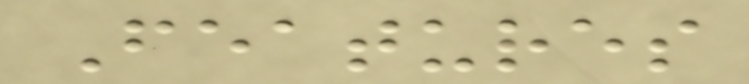Features
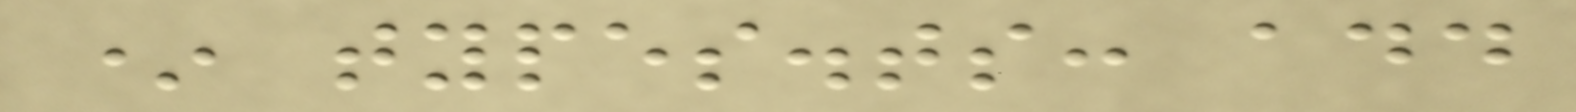* types.ts: add
